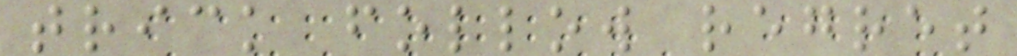trick follow regret
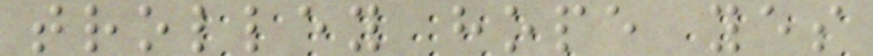trolley hope yes
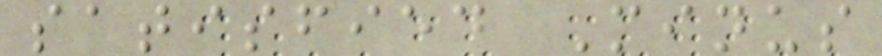satisfied Minus
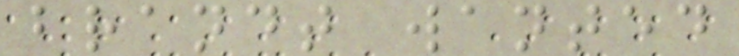brandt wanted
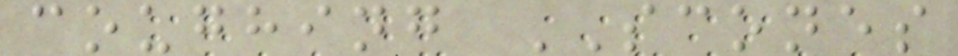coughing SCONES
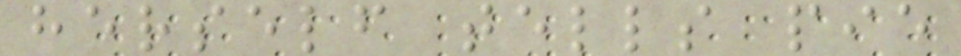herself tells pie
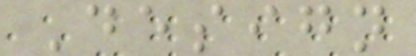Design
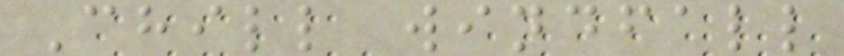Chill windfall
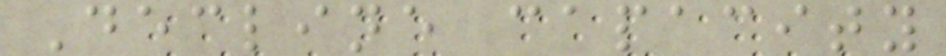Decline capacity
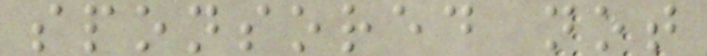sponsored not
